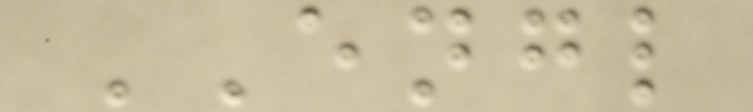ENGL
